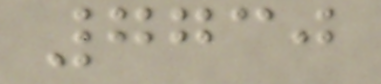7730
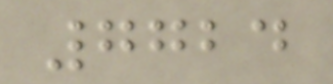7724
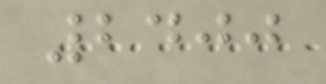2400
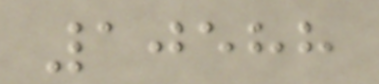10588
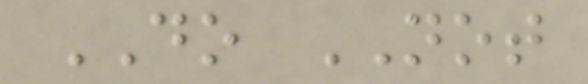DO NOT
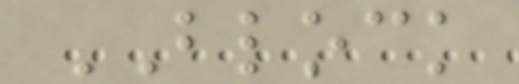BLOCK
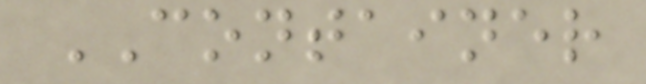CONTAINER
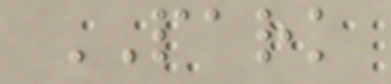PARK
